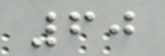60
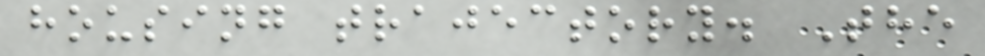housing trajectory. The
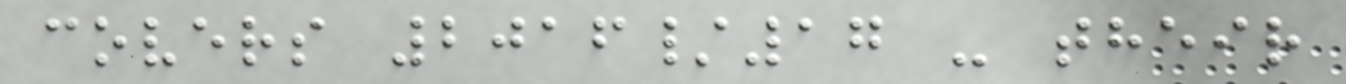covers 2016/17 - their
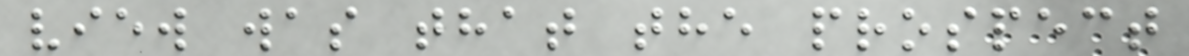view was that the prospect
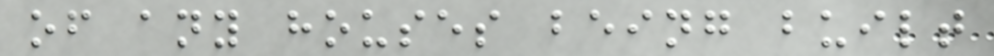of any houses being built
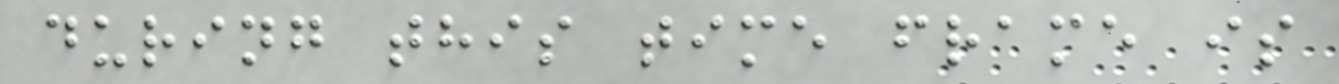during this time frame is
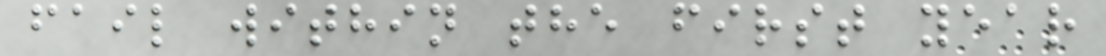fail within the first year
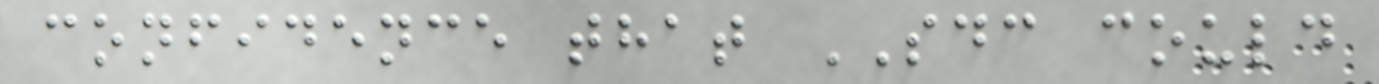confidence that SDC could
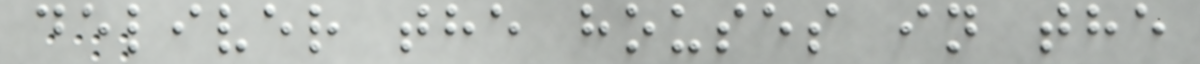deliver the houses in the
